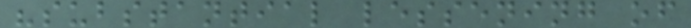"substantial lessening of
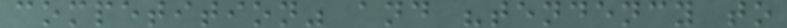competition" and "tendency to
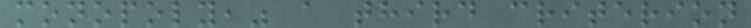monopoly," a third criterion
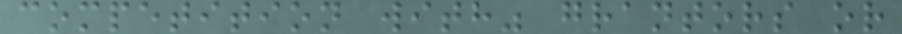competition with" grantors or
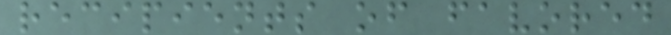recipients of favored
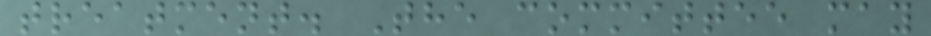treatment. The committee may
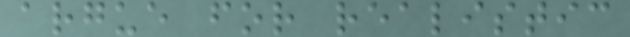argue for realistic
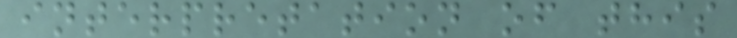interpretation of this
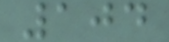104
